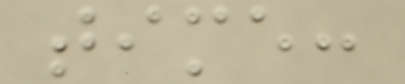time:
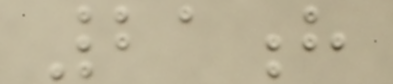21h
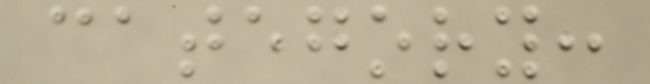category:
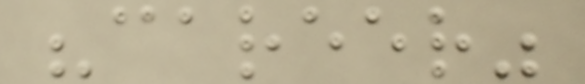"career"
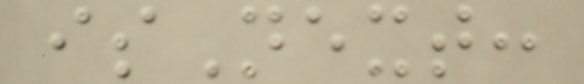isNext:
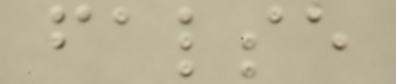false
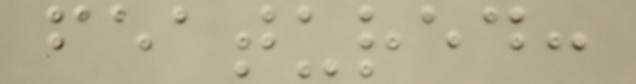featured:
